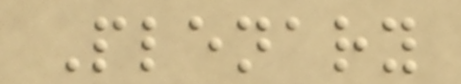Plenary
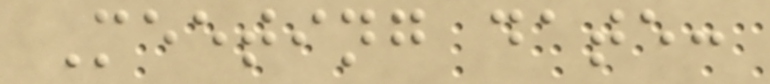Meeting date:
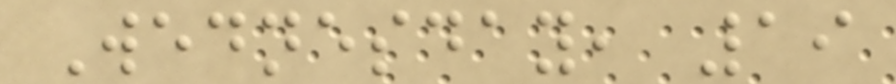Wednesday, 19
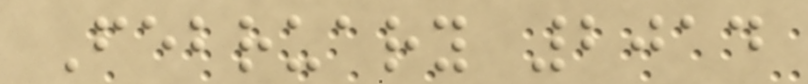February 2014
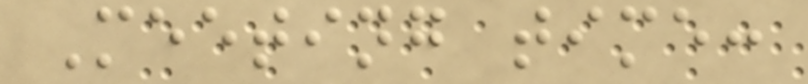Meeting time:
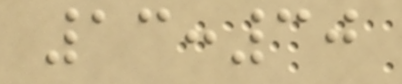13:30
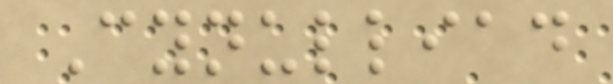Cynulliad
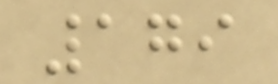179
